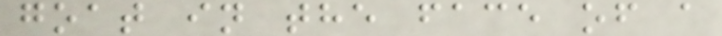goat in the face of a
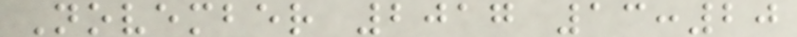November 2017 13:20
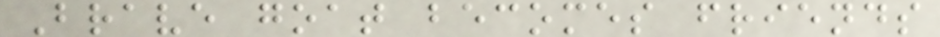Brave goat becomes friends
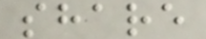share
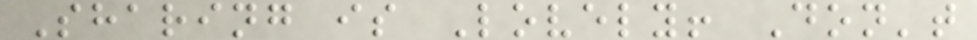Sharing is Lovely! Don't
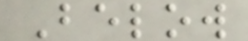Below
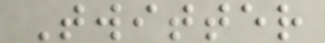Twitter
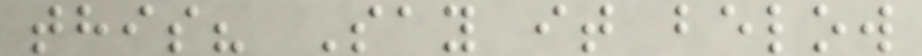this? Say it below
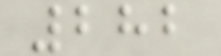282
